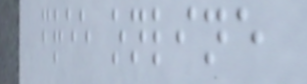free online
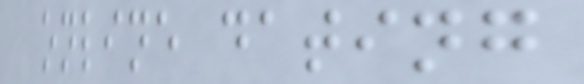online dating
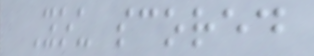You scored
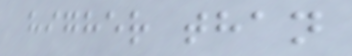higher than
